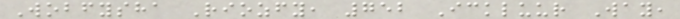Wobfysha Riozfy, 752 Ickluur Way,
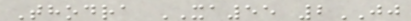Thodra XA55 2JJ
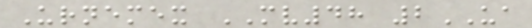Urnemex MV48 2UA
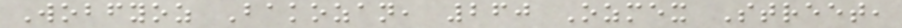Wobfyoz Bakozan, 260 Ozmex Street,
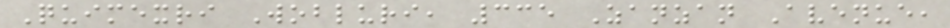Quimexri Wobluri, 335 Zanzan Avenue,
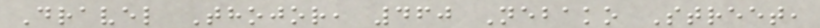Dravel Thojor, 460 Nebako Street,
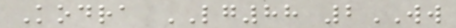Kodra LG88 2WW
